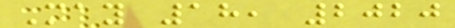May 18, 2020
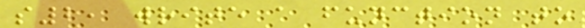s2, write a function to
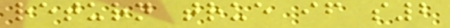return true if s2
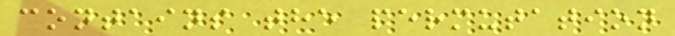contains the permutation
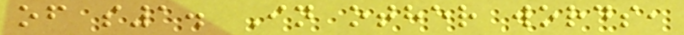of s1. In other words,
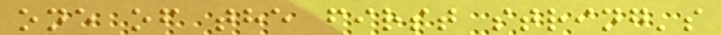one of the first string's
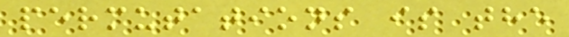permutations is the
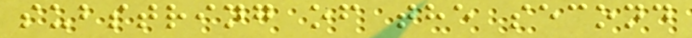substring of the second
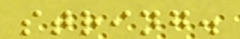string.
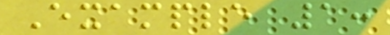Example 1:
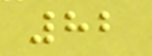82
